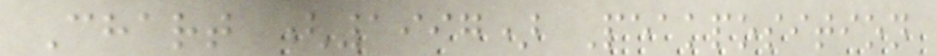Chart (1997) Peakposition
